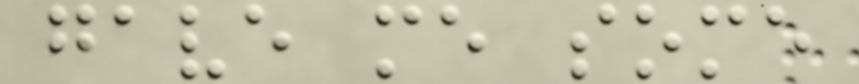gave me some
